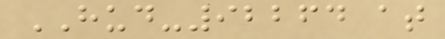HUD-92264 at
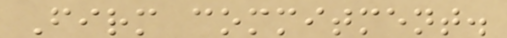Firm commitment.
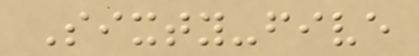Sixty-five
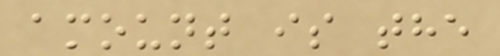amount is the
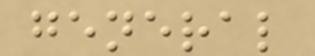general
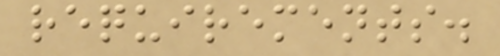requirements.
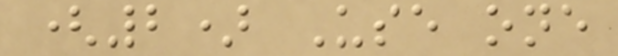(2) Use one
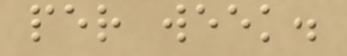per week.
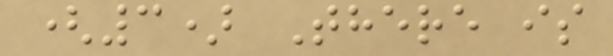(3) There is
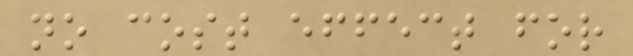no cost effect for
